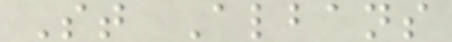St Albans
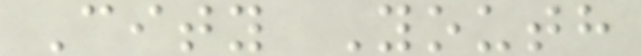City Youth
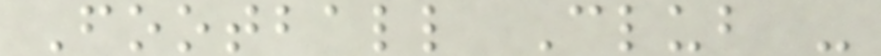Football Club -
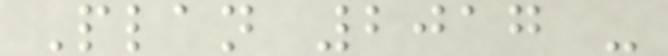Plan 2017 -
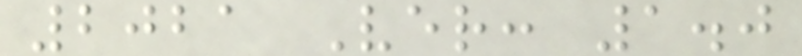2021 Ver: 1.0
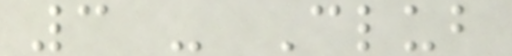3 - Club
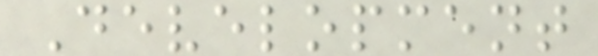Development
